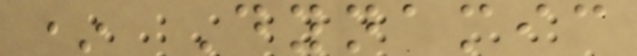* Dynamic
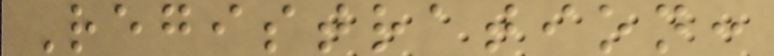Registration:
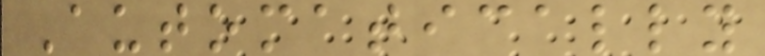Automatically
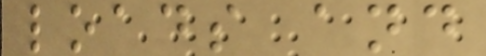loads and
